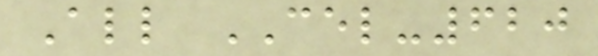All CEL-620
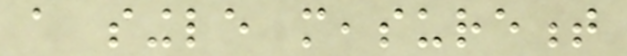a single measurement
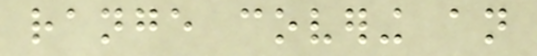range covering an
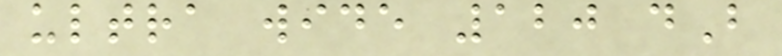ultra wide 120 dB
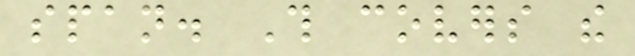span. This covers the
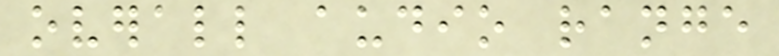overall audio range
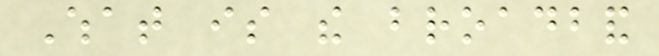What is the broadband
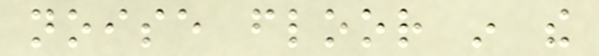noise floor in the
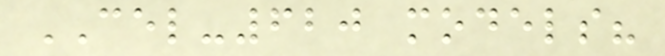CEL-620 models?
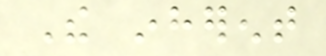The inherent
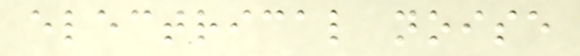electrical noise
